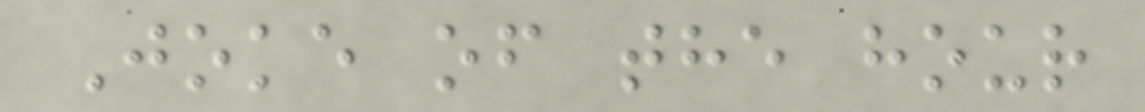Joke of the hour
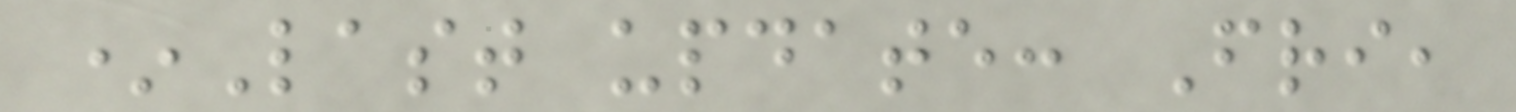*Last update: Fri,
